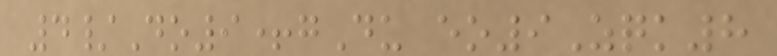4/Do9+gDu eo9Zqk8
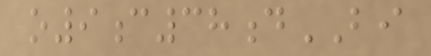o9c38dBI
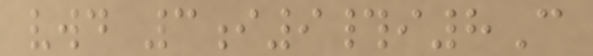vwd 3i9#i8C
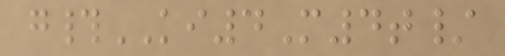g#KI4M4t/
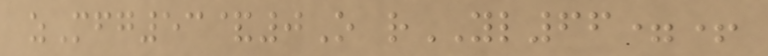zMfg53&0O rYL66=+
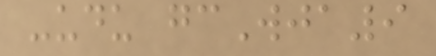-udu gcWja9
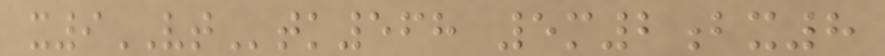x9VTtk568 5m2bx8
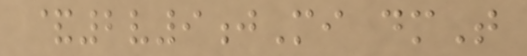&2v9jMi dmT
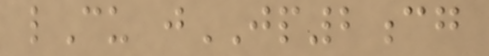lCu jJP2cg
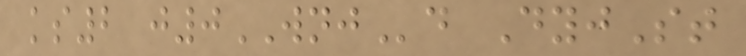ks2 j0WNJd DyjSt
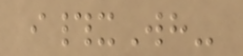i#xWh-
